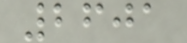2601
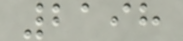2198
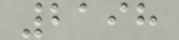2198
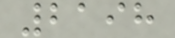2198
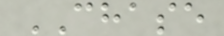CHASE
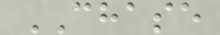CHASE
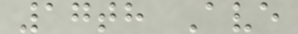17th Ave
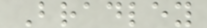Bradley
